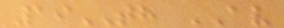19TH AV
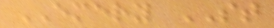EMERY ST
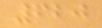620
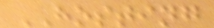HOSTING
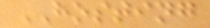HOSTING
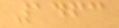1463
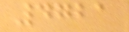4721
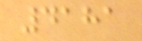4181
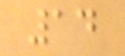14
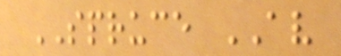SPRUCE AV
